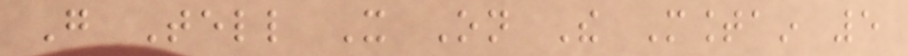Go Tell It On The Mountain 5
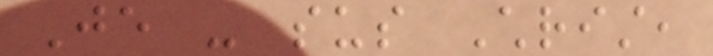Je - sus Christ,
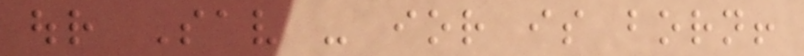our Sav - ior is born!
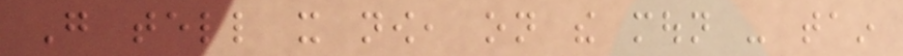Go tell it now, on the moun - tain
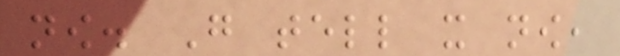now. Go tell it now,
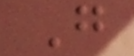Go
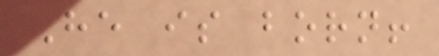He is born!
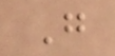Go
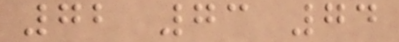72 73 74
